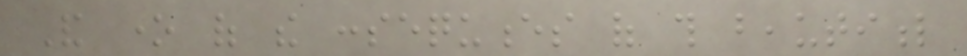And one of the consequences of this beautiful
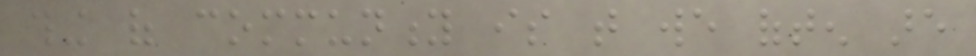thing of community is that we often are
